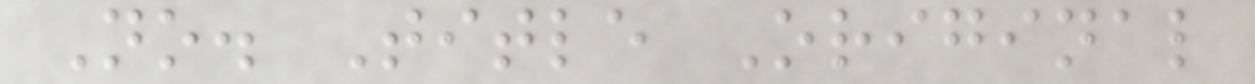No. Title Original
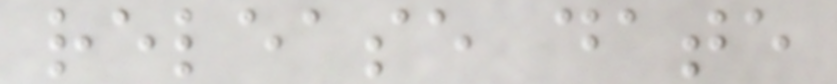release date
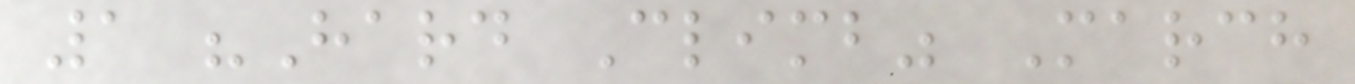1 "Hard Climb" March
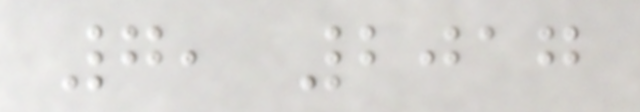7, 2017
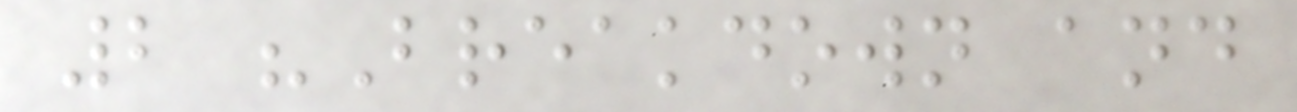2 "Breakdown and
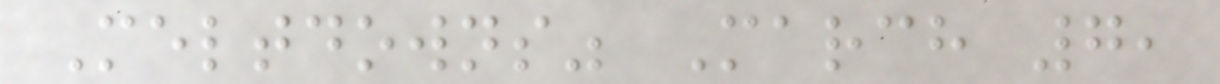Meltdowns" March 7,
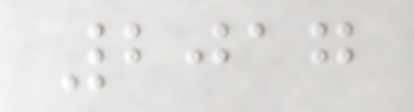2017
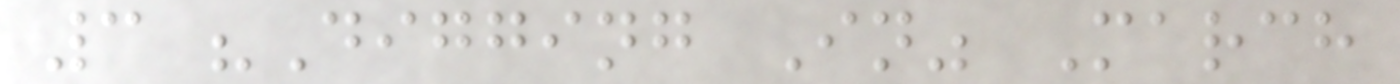3 "Digging In" March
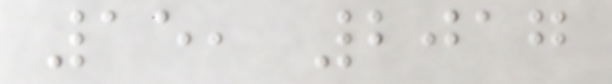15, 2017
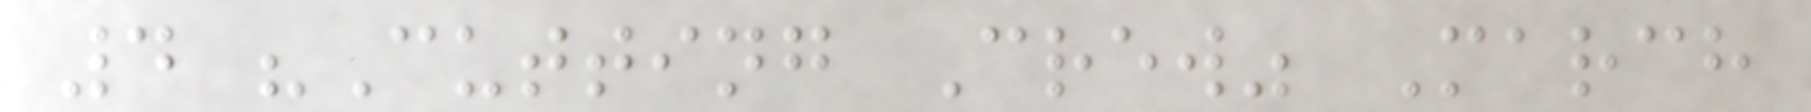4 "Cutting Crew" March
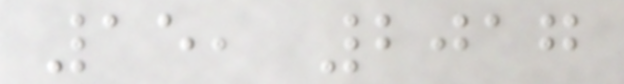15, 2017
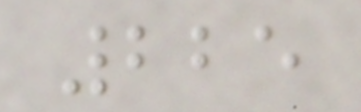225
